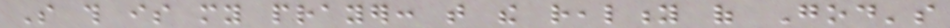So this is my prayer: that the reality of God's
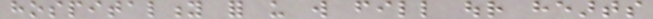hospitality for us will fill our hearts
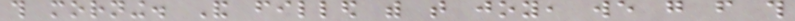this morning. And filled with that joy, we go from this
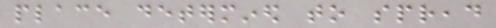place determined to spread
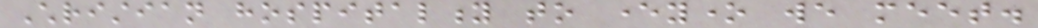Christian hospitality to everyone we meet.
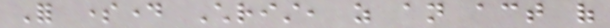For someday Christ, as an act of
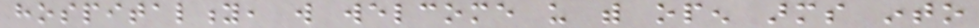hospitality, will welcome us with open arms into
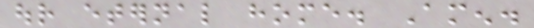our eternal home. Amen.
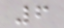6
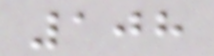108
